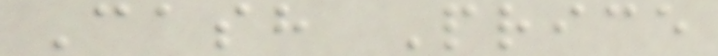Cash Price
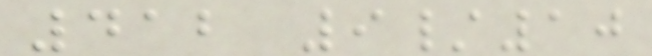412 9/10
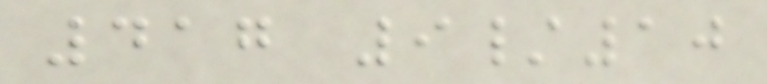417 9/10
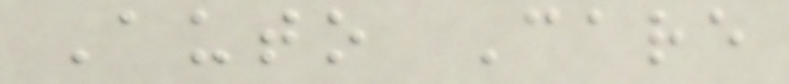Auto Care
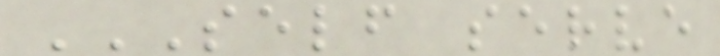SELF SERVE
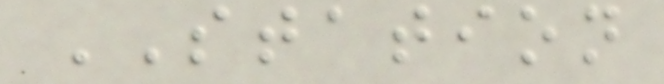STATION
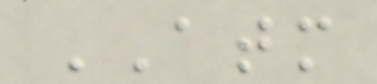ATM
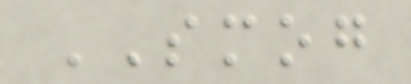SMOG
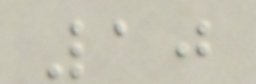10
